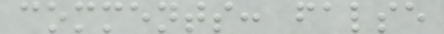comments: false
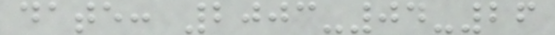date: 2003-04-26
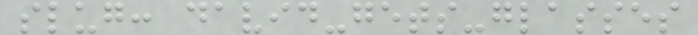slug: david-gets-glasses
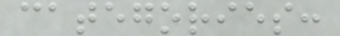categories:
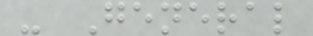- General
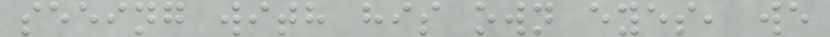seeing with his own eyes, we
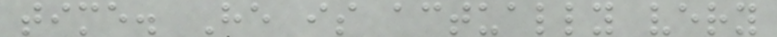time. He is actually very
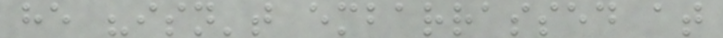he "isn't embarrassed at
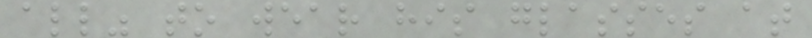all" to wear his glasses at
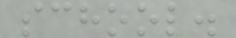school.
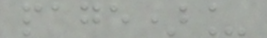page)_
